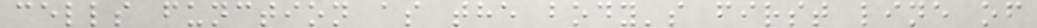cells function as the body's first line of
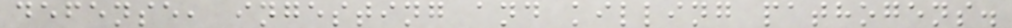defense, ingesting and killing pathogens.
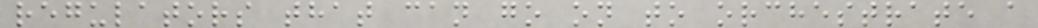regulators that can go on to orchestrate a
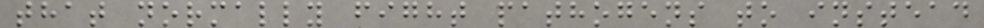that normally fight pathogens to instead
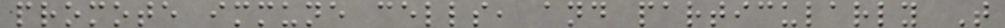promote immune cells, and particularly T
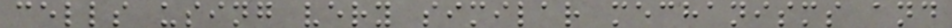cells using very similar mechanisms and
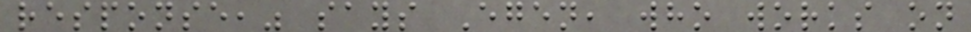response," says Egen, who works on
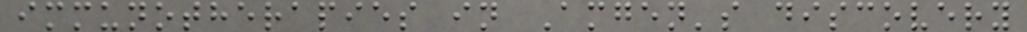immunotherapies in Amgen's discovery
